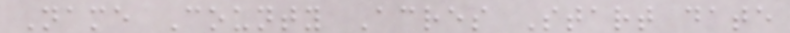Name County Acres Start date
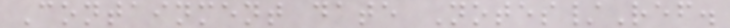Containment date Notes/Ref.
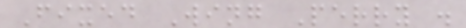Fixed Wing Perry .
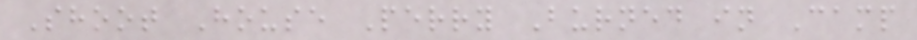Shoot House Perry Burned in Camp
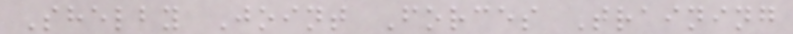Shelby Joint Forces Training
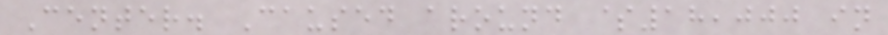Center. Caused around $18,000 in
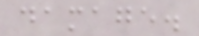damage.
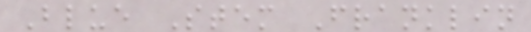Blue Stem Franklin
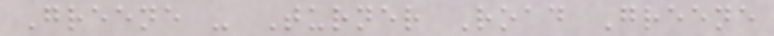Greene - Turner Road Greene
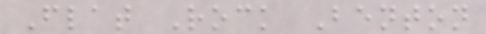Flat Rock Benton
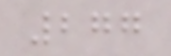277
